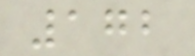172
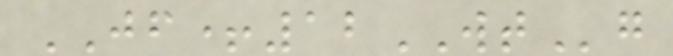JF+12WTg
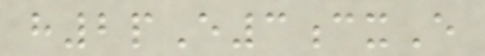h2pE3cxE
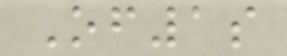Of1s
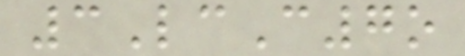3LcC7o
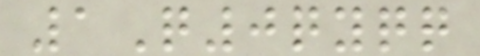1Q0qyqq
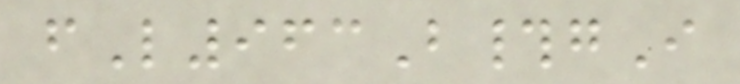fL963B#gI
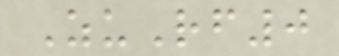ZuRf0
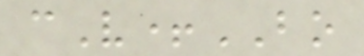cV+BO
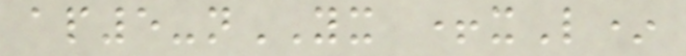ap5-nYX +xL*
